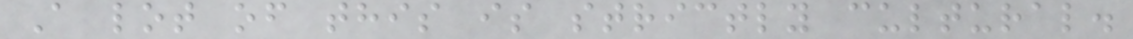A lot of this is strictly cultural.
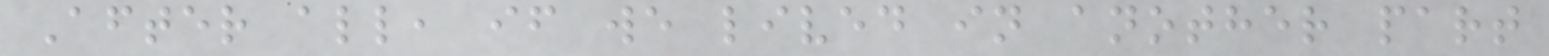After all, if we lived in another part
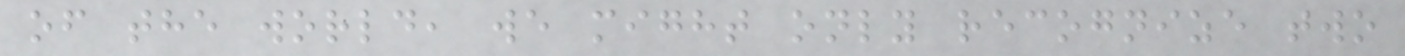of the world, we might only recognize two
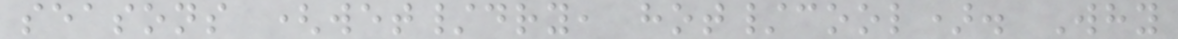seasons (wet/dry, hot/cool). Why
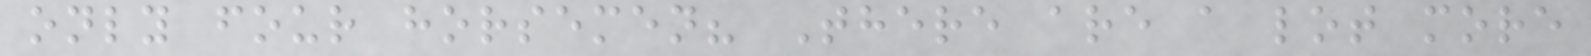only four horsemen? There are a lot more
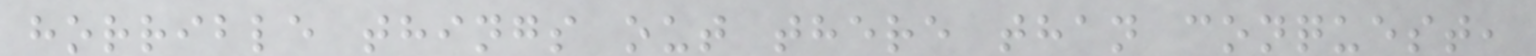horrible things out there than conquest,
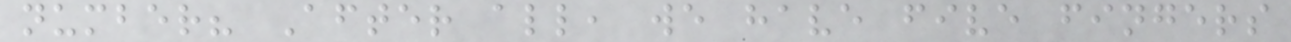number? After all, we have five fingers
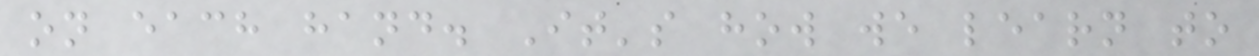on each hand. It's how we learn to
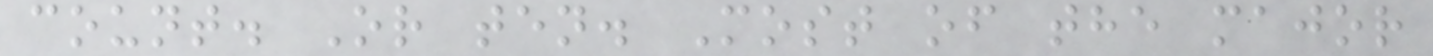count. Or ten. Most of the major
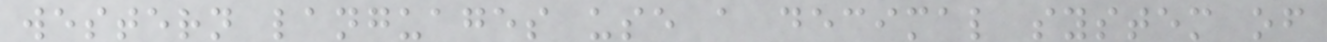western languages use a decimal system of
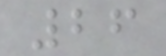26
